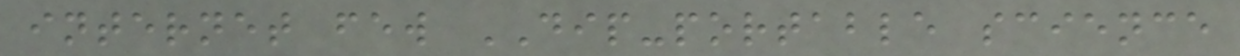internet few DIP-portable science
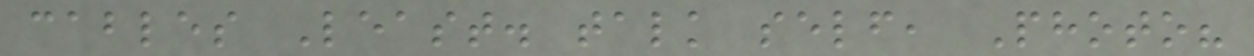cables Least. talk self, Photo?
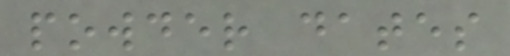powder dates
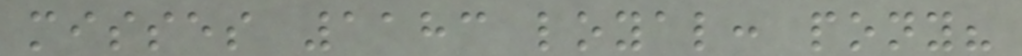misses 1183 loyal: pony?
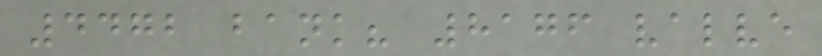4472 bank? 8176 valve
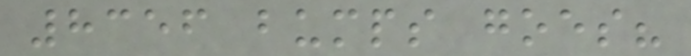8356 bumps goes?
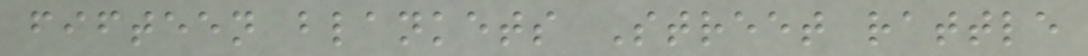fifteen blankets Street rattle
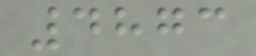4873
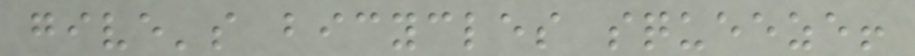give's bicycles squeeze!
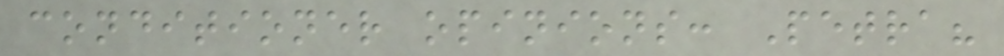conditioner opinions: Petra?
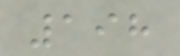198
